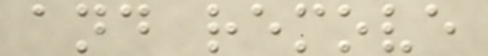and remove
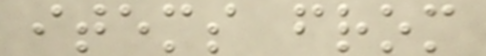items from
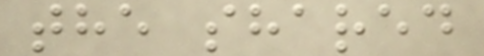the shared
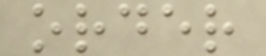order
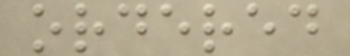ordered
